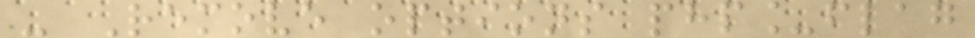- Remove options php_flag
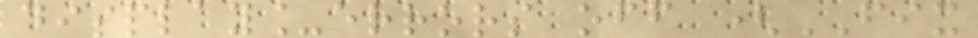display_errors off (FIX
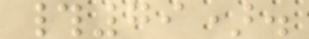#79).
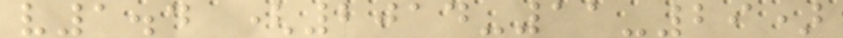v1.4 (2014-11-29)
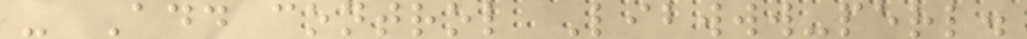- Add control Libwww-perl.
